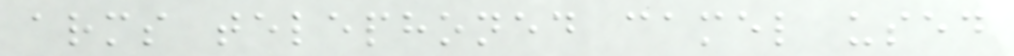arms telephoned camel used
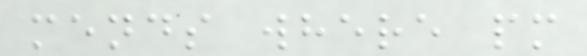mends where pm
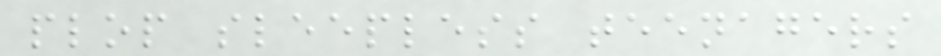plop sleepless teenagers
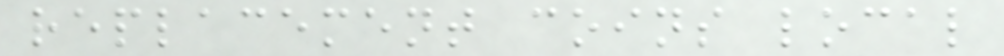replacement coins local
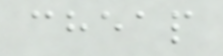cheap
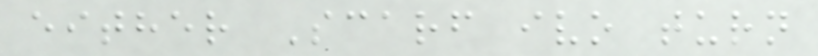either Scarf ivo turn
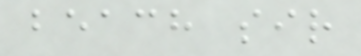beach sir
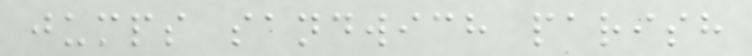jumps sandwich parish
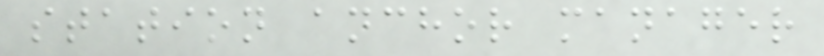station anchor manager
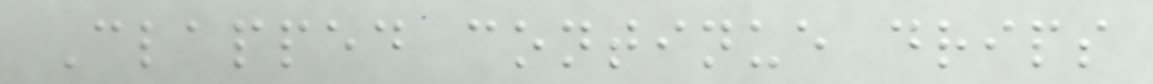Clapped continue drips
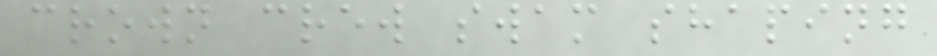crown crew swam shaping
